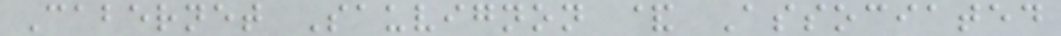Cabernet Sauvignon & Associated
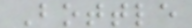Bottle
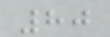80
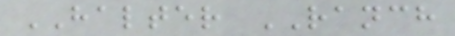HALTER RANCH
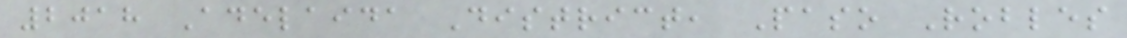2018 Adelaida District, Paso Robles
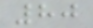80
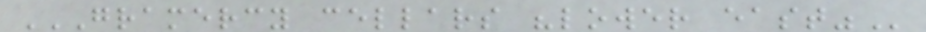GRAMERCY CELLARS "LOWER EAST"
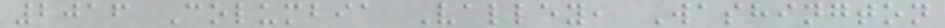2016 Columbia Valley, Washington
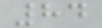84
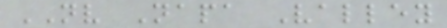NV Napa Valley
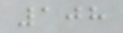108
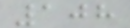108
